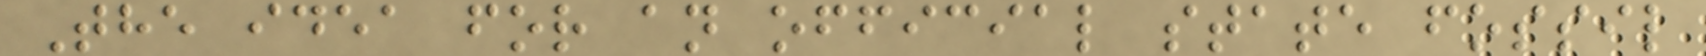The idea for an official state fossil
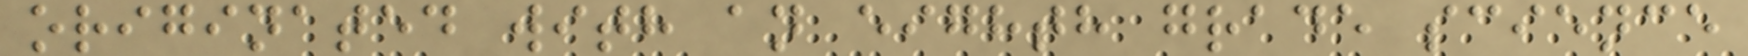originated with an eighth grade science
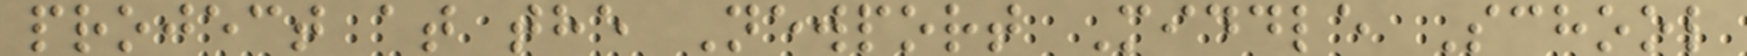project at the Newport Middle School
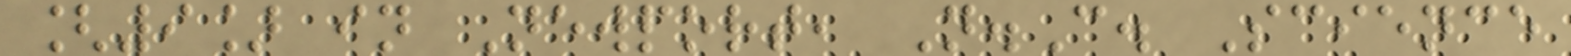[9] in Newport, N.C. Science
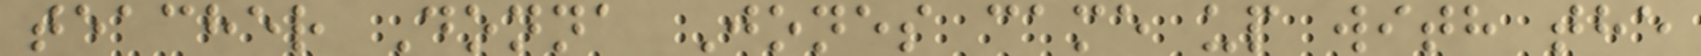teacher Donna Jones came up with the
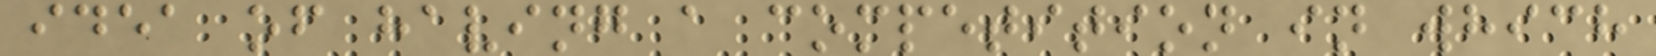idea of having a competition in which
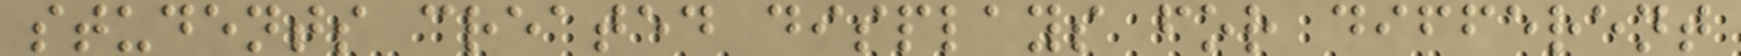students created displays for different
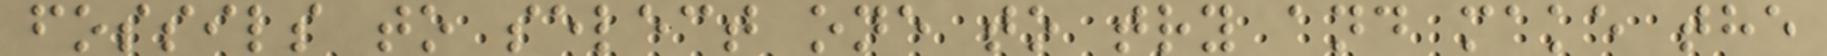fossils to select one to try and make the
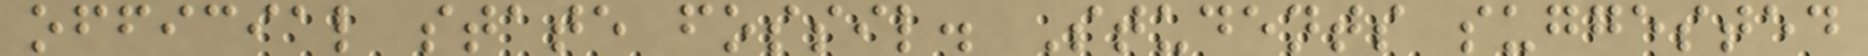official state fossil. Students suggested
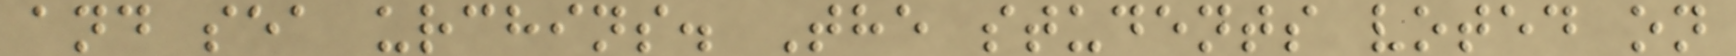and sea urchins. The students voted on
